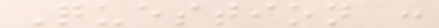Question :
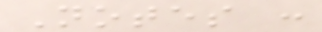Notes :
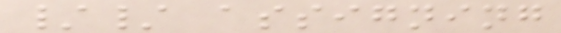// assigning
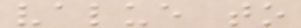value to
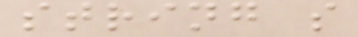string s
